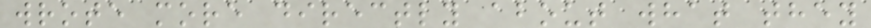wrote more directly about what they
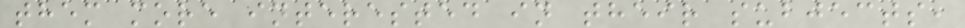them more interested in their subjects,
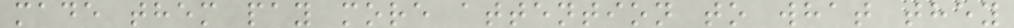made them pay more attention to what they
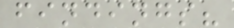findings?
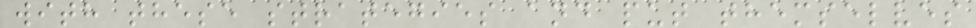with these strategies and put themselves
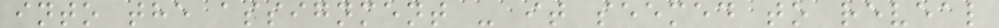into the assignment - it seemed to reveal
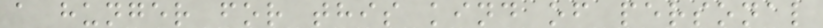a hunger for this kind of personal
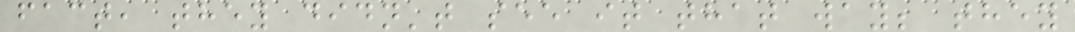fact, they didn't see it that way; they
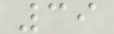39
